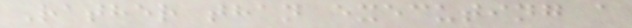Rather than executing a
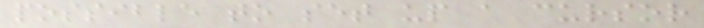possible to set up a cursor
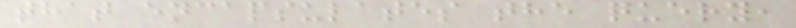that encapsulates the query,
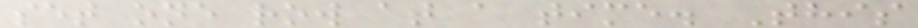set one row at a time. This
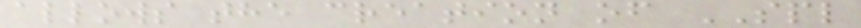allows the creation of SPL
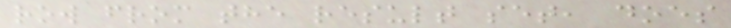row from the result set, does
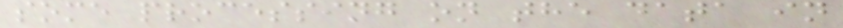some processing on the data in
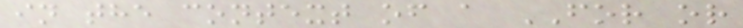in the context of a FOR or
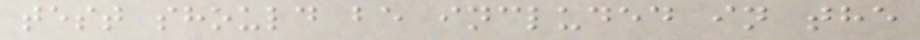test should be included in the
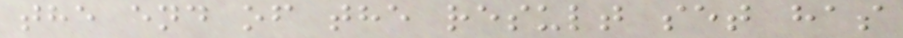the end of the result set has
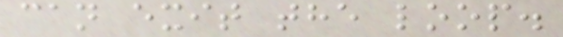can exit the loop.
